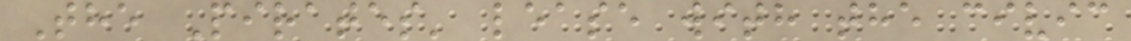The Pirates' lease with the civic
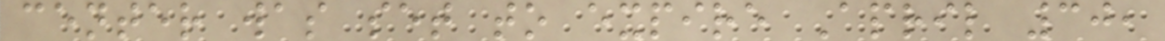center was set to expire April 30,
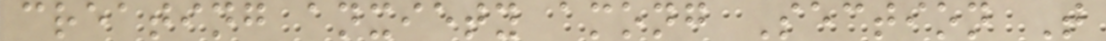creating anxiety among Section T
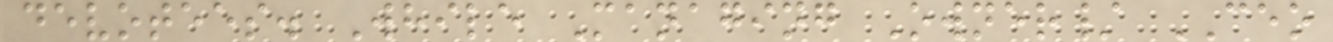devotees. While Managing Owner/ CEO
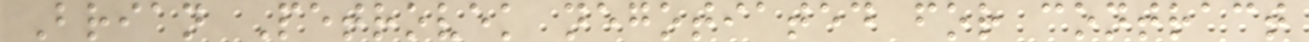Brian Petrovek negotiated for contract
